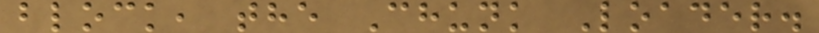block, the Chunk Loader.
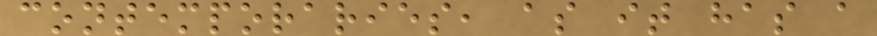contemporaries, as it has a
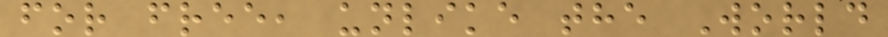for free, unlike the World
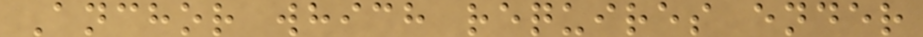Anchor which requires ender
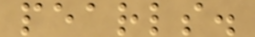pearls.
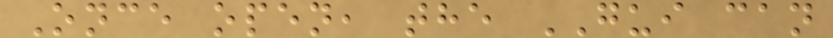Once open, the GUI can
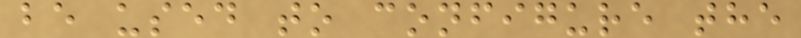be used to configure the
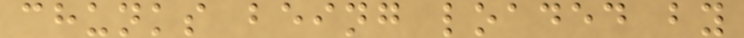chunks being loaded by
